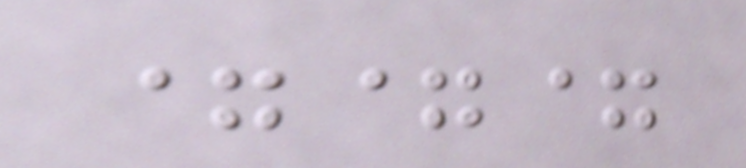===
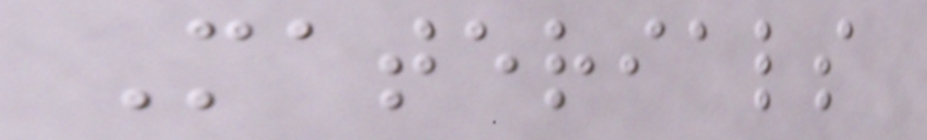Materials
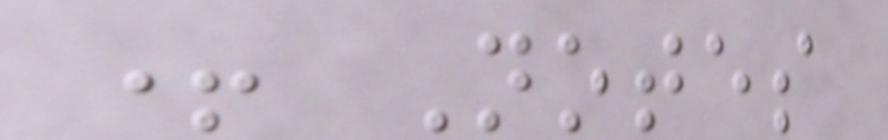+ Notes
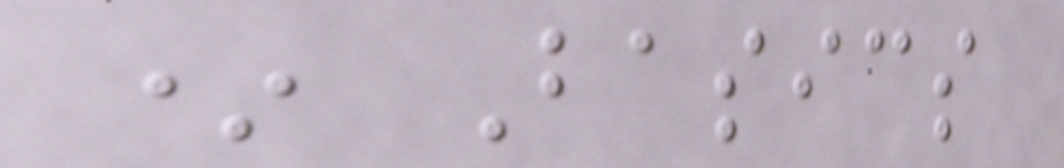* Basics
